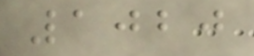1020
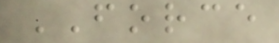FORCE
